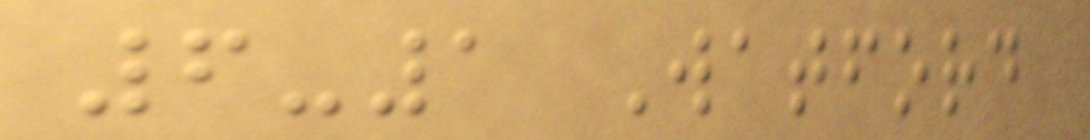6-1 Watford
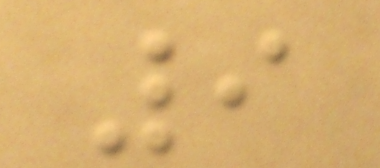9
